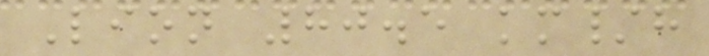Lion 80.5 km/h
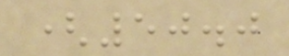(50.0
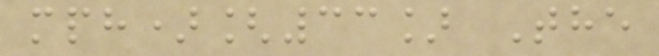mph)[33] The
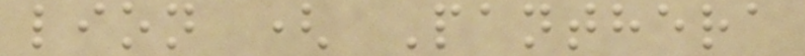lion ( Panthera
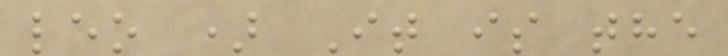leo ) It is the
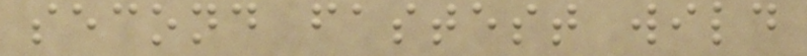second fastest wild
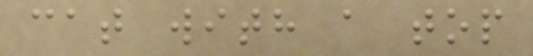cat with a top
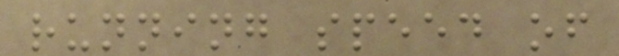running speed of
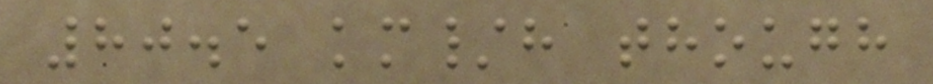80.5 km/h though
